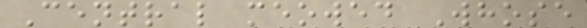Central meowed Whose
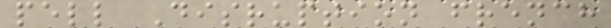pell Disruption french
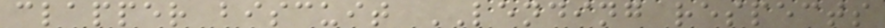clapper biscuit LENDING respects
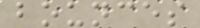bounces
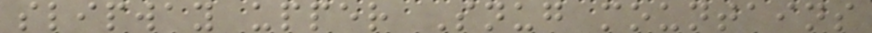slipway upper Snug mountains
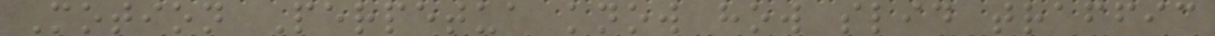Motion Perpetua know how slid traffic
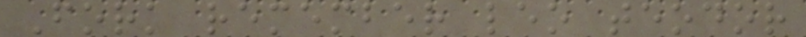Fork remember leo teodor
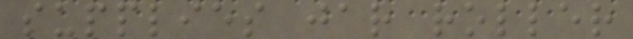supplies jar roller
